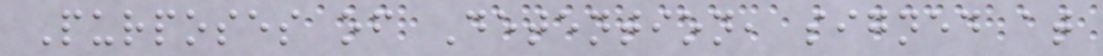Purposes of Detention, signed at
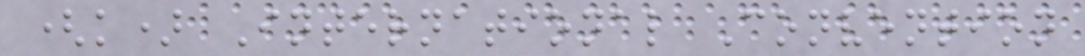(k) International Convention
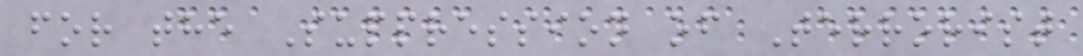for the Suppression of Terrorist
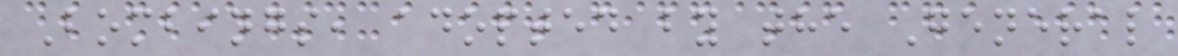Bombings, adopted by the General
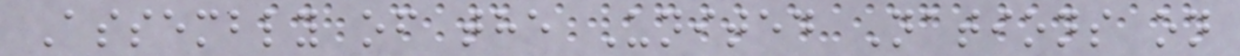Assembly of the United Nations on
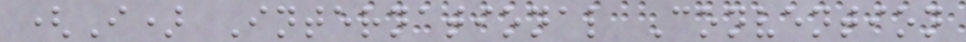(I) International Convention
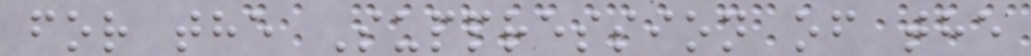for the Suppression of the
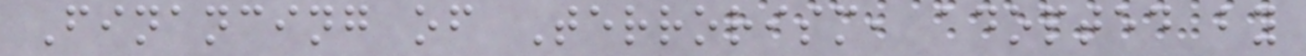Financing of Terrorism, adopted by
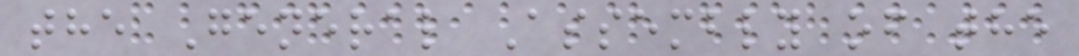the General Assembly of the
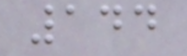144
